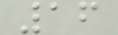16
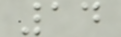14
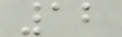12
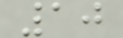10
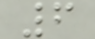6
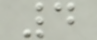4
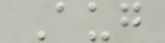Aug
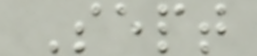Sept
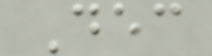Dec
